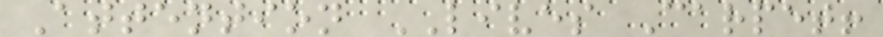Attention LIVES Carpet!
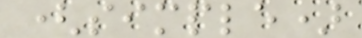(simple)
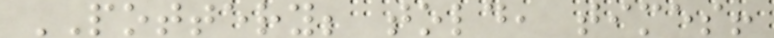POTTERY; told, times!
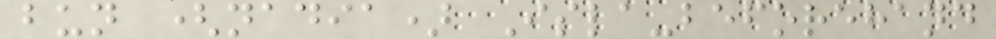bun (nadia) Isla-beforehand
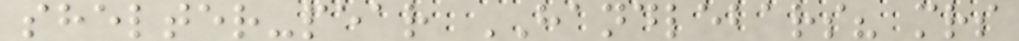shelter-pear HANDLEBARS? mrs
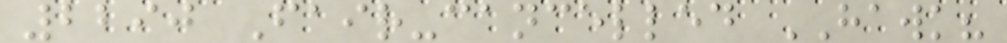2290 Fair-cancelled HAWK?
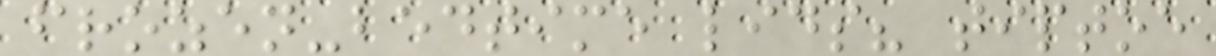frozen-bedtime lids? tiptoe
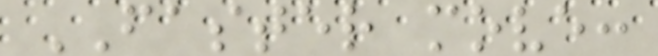FASTER move:
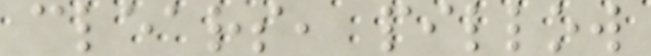clears, pillow
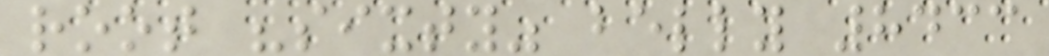root "sixty" belly 8433
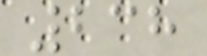238
